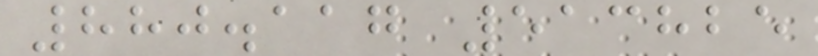880.117 513825
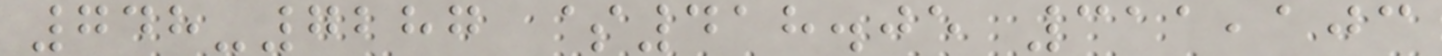748-7287 $418.05 311,103
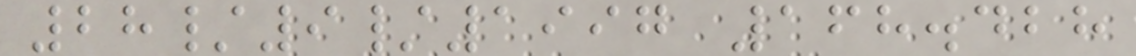28/9/1997 168.428
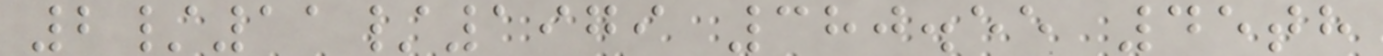2/11/1979 380.55 45th
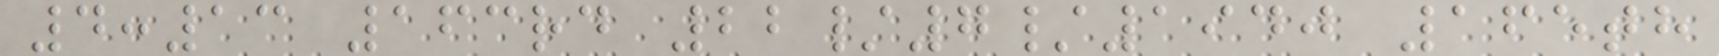4:13 163rd 22/7/1940 165th
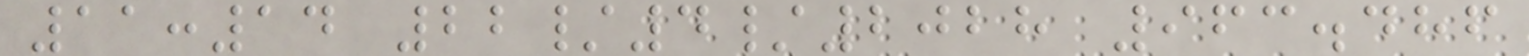11:14 22/4/2028 963.486
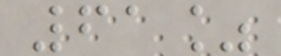61%
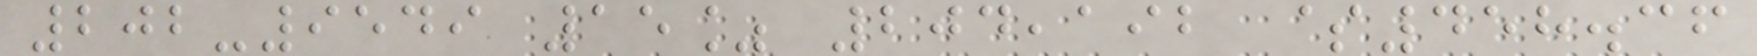202-9549 15% 204,192 $458.36
